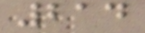214
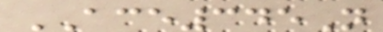ACE345N
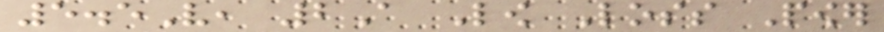5.5V, 2A Low Loss Power
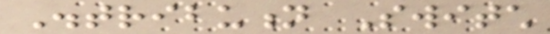Distribution Switch
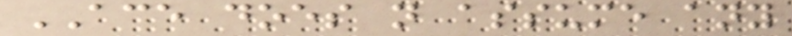ACE does not assume any
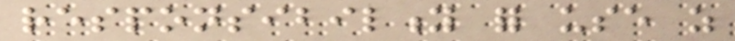responsibility for use as
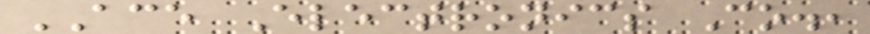ACE Electronics Co.,
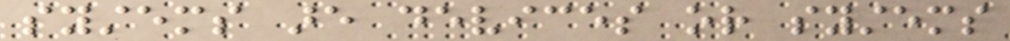systems are devices or systems
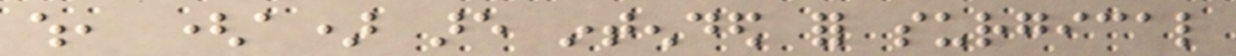which, (a) are intended for surgical
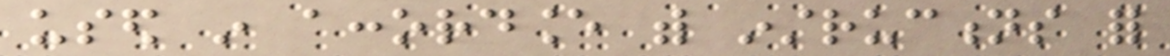used in accordance with instructions for
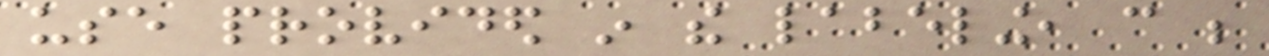use provided in the labeling, can be
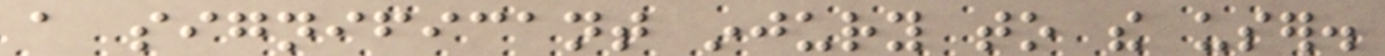a significant injury to the user.
